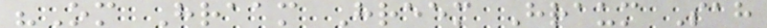"Om Hraam Hreem Hraum Sah
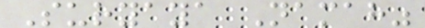Suryaya Namah"
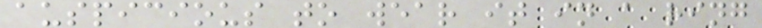auspicious to wear it in a ring
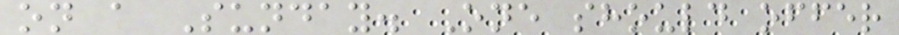on a Sunday. One should offer
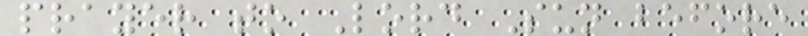prayer to Lord Sun before
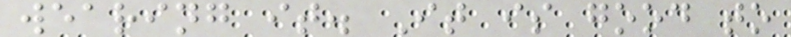wearing it. It is good to
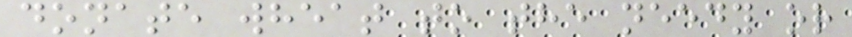donate wheat to the needy or
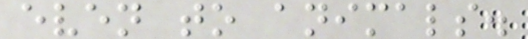even to animals.
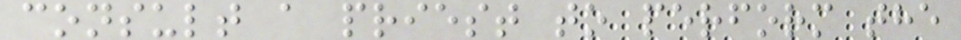consult a priest to perform the
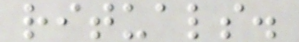rituals.
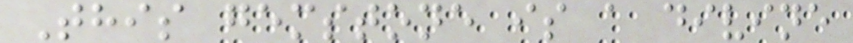This gemstone is a divine
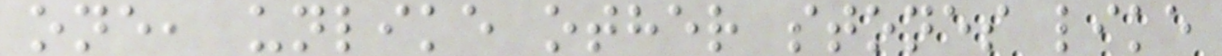one, unlike other stones like
